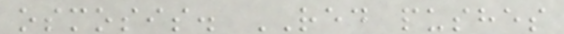osmosis. RED pushes
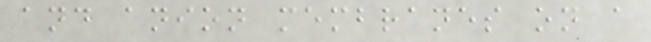and anion membranes on a
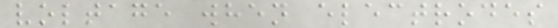voltage when electrodes
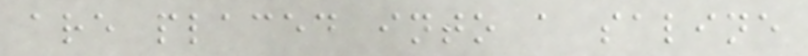are placed into a saline
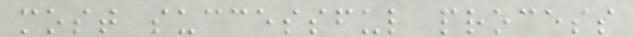most successful process
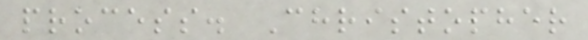process. Christopher
